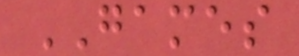GAMES
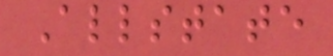Allstate
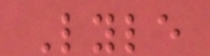Lyle
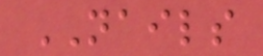NAILS
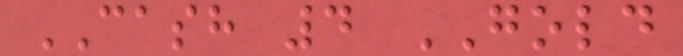CASH 4 GOLD
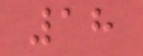18
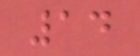14
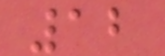12
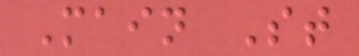Main St
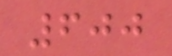600
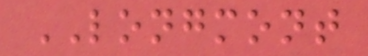LONGMONT
